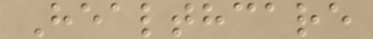Healthcare
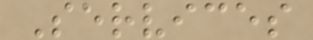Services
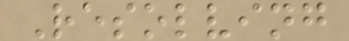Resolving
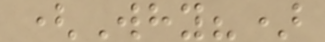(Why?)
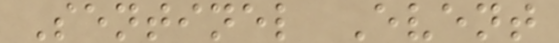Sentinel Event
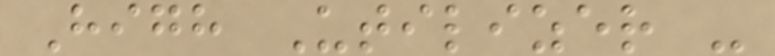High Utilizer -
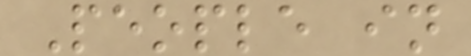People in
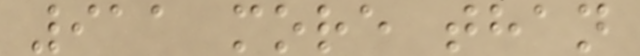911 more than
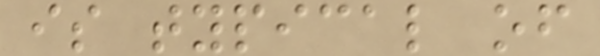is typical of
